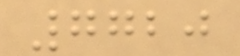7720
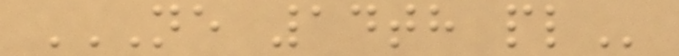NE 14TH PL
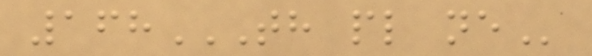168TH PL NE
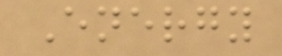Energy
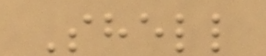Shell
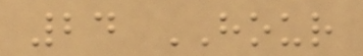24 HOUR
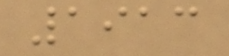1913
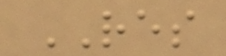RES
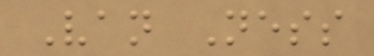Van Ness
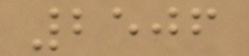2506
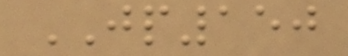JP150
